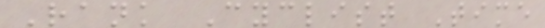Rank Cyclist Time
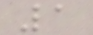1
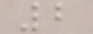2
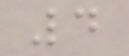4
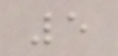5
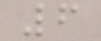6
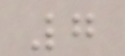7
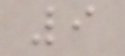9
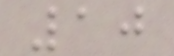10
